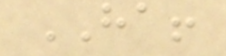HA!
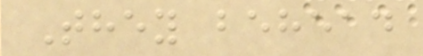They behead
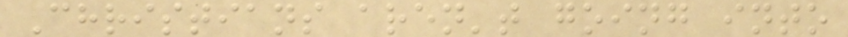Christians aren't going into
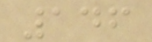146
